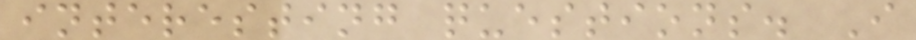interesting questions. I
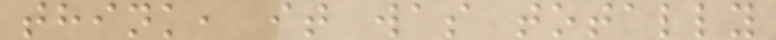think, it was totally
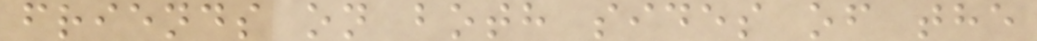friends on both sides of the
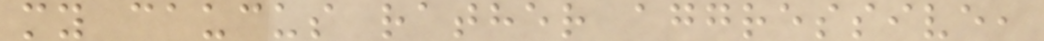my caucus rather aggressive,
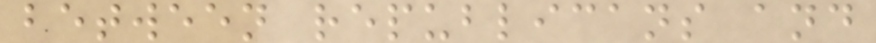between republicans and
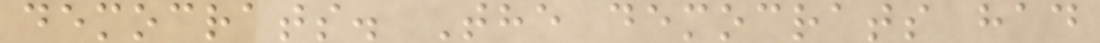democrats. The democrats had
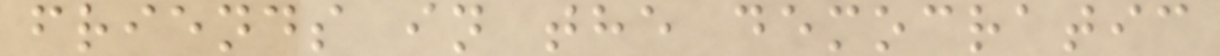friends in the democratic
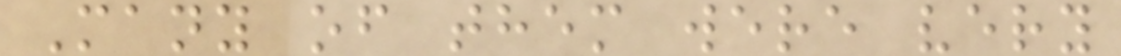Many of them were very
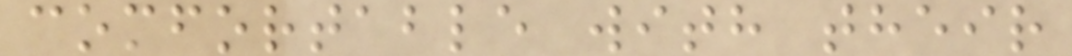comfortable with their
